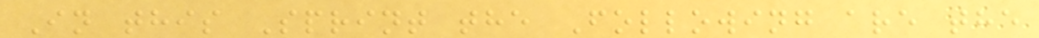In this Sprint the Following are the
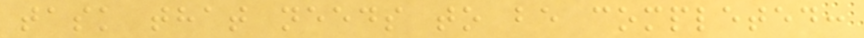task that needs to be completed:
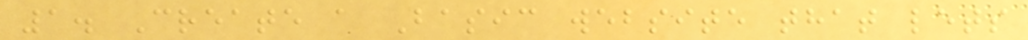1. Create a Basic website that lets
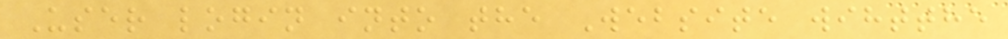User login into the Website wihtthe
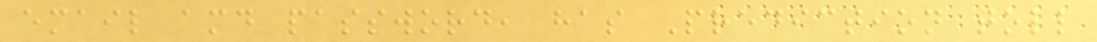email amd password, has Prediction toll
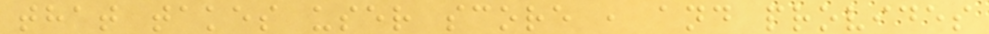that takes user score , and provides
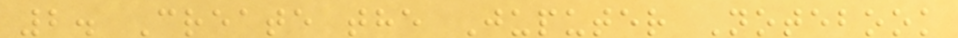2. Create the Juputer Notebook
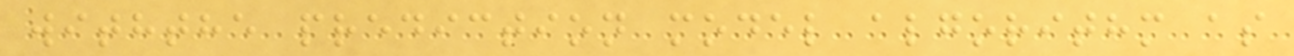withthe prediction model algorithm as
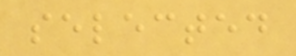selected
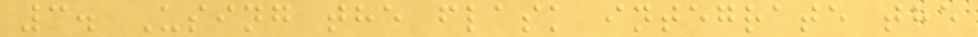3. Using the flask integrate the
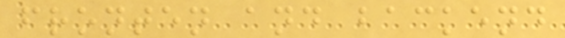fronten and backend
